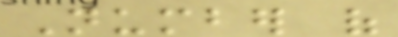Number of
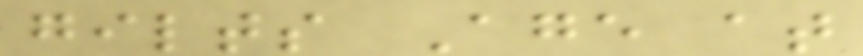gilts Age at
